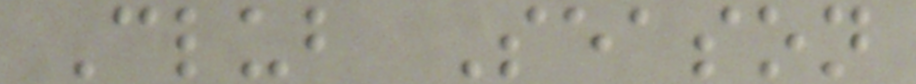Club Season
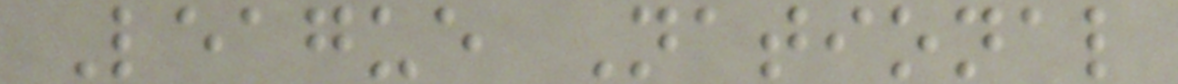League National
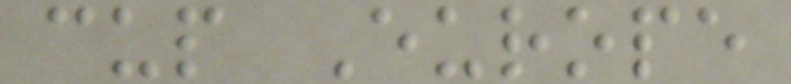cup Europe
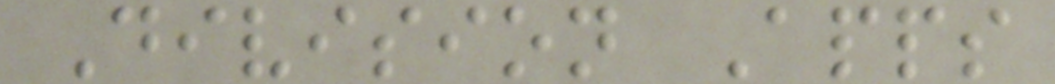Division Apps
